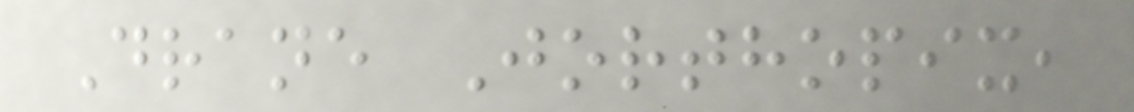Drane Jorthopix,
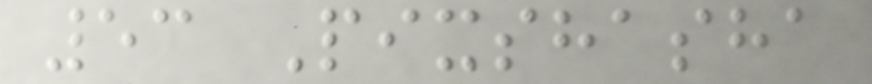53 Pixshasha
